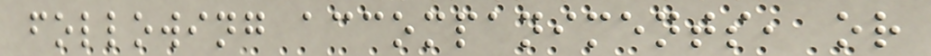following accompaniments, or
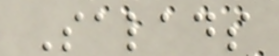Salads
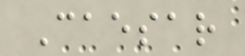Caesar
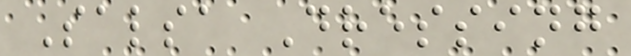Salsa Dressing
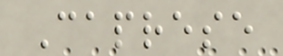Caprese
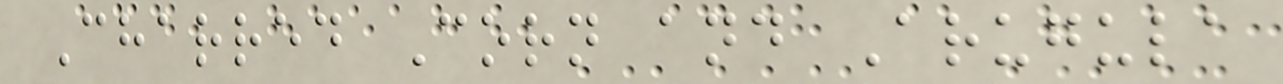Charred Corn and Arugula
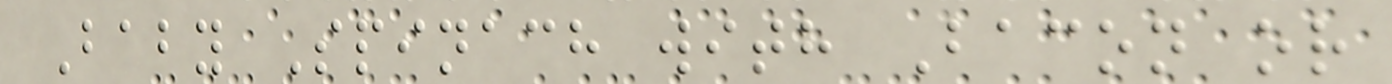Baby Spinach with Bacon or
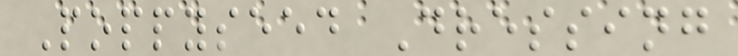Poppyseed Dressing
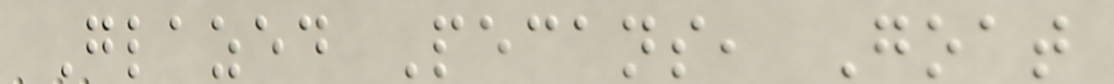Glazed Pecans, Goat
